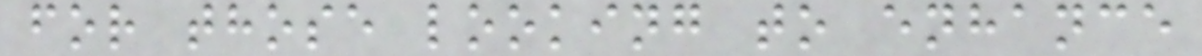for those looking to enhance
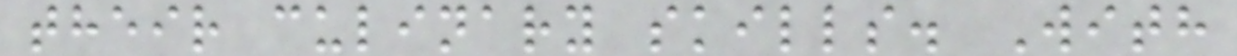their culinary skills. With
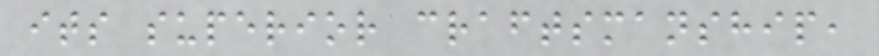its superior craftsmanship,
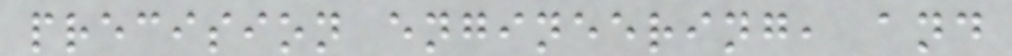precision engineering, and
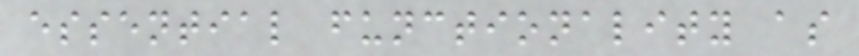essential functionality as
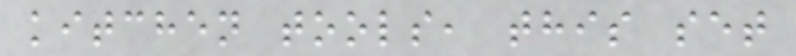kitchen tools, this set
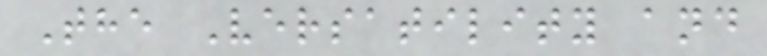The Versatility and
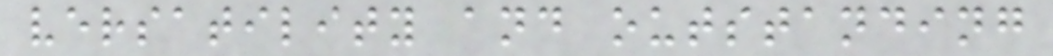versatility and outstanding
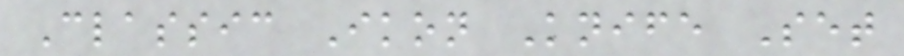Classic Ikon Knife Set
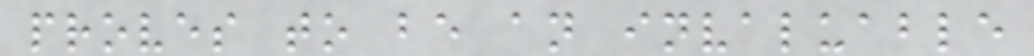proves to be an invaluable
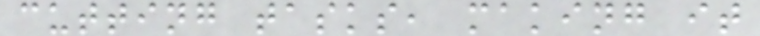cutting tasks, making it
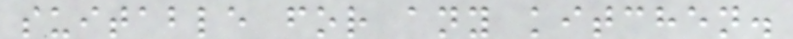suitable for any kitchen.
